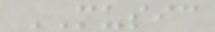MUSIC
